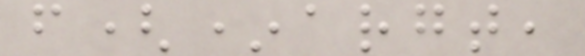f(*argt,
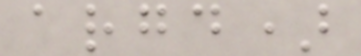argd)
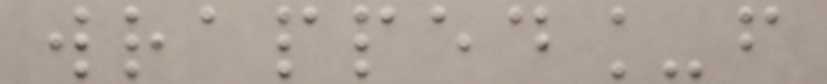wrapped_f
